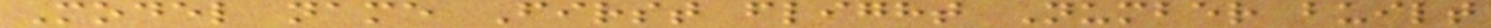Model name First flight Number built
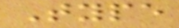Type
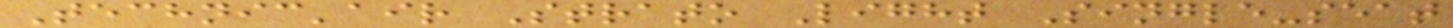Technic'air Strato Light Single-seat
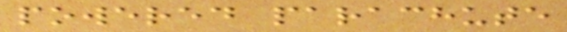powered parachute
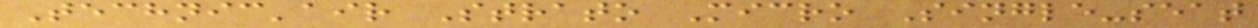Technic'air Strato Micro Single-seat
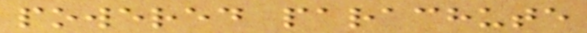powered parachute
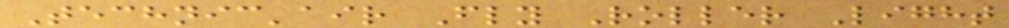Technic'air Fly Roller Light
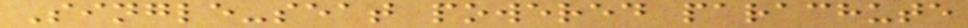Single-seat powered parachute
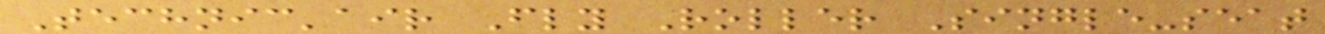Technic'air Fly Roller Single-seat
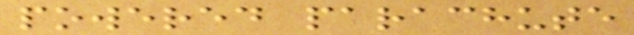powered parachute
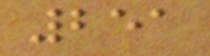251
